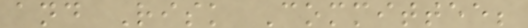and Risk Committee;
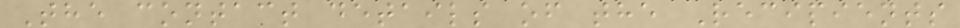The contact details of the Recipients
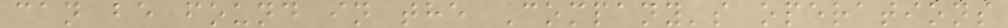can be found in the Company's operations
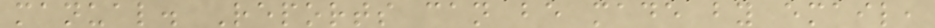manual. Reports can be made by email,
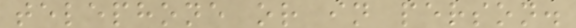telephone or in person.
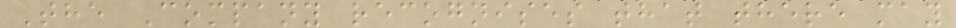The Company recognises that there may
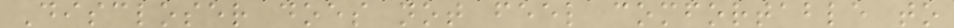Discloser does not feel comfortable to
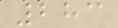283
